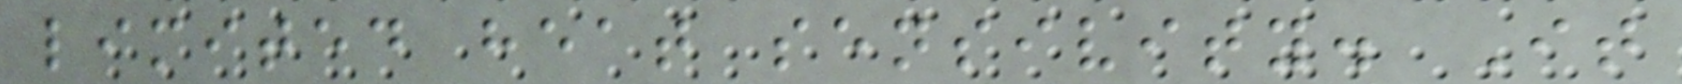limited heat sensivity. It
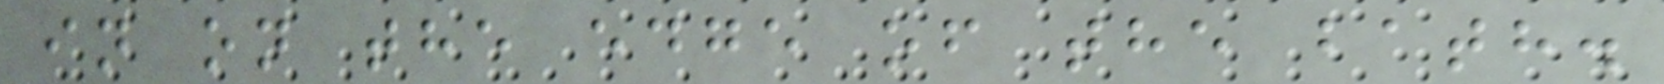in on the edge of the bath.
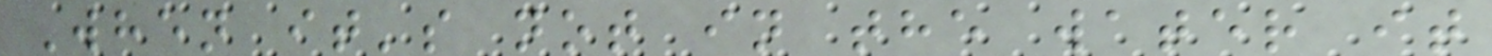When it's not in the water it
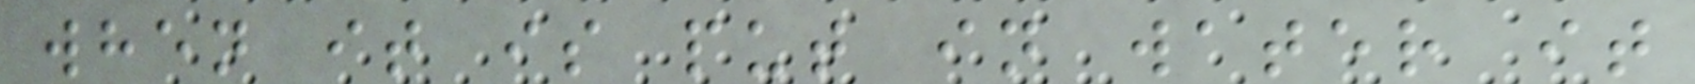when it is put in water it
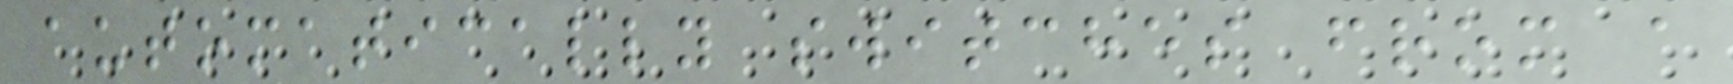automatically switches from a
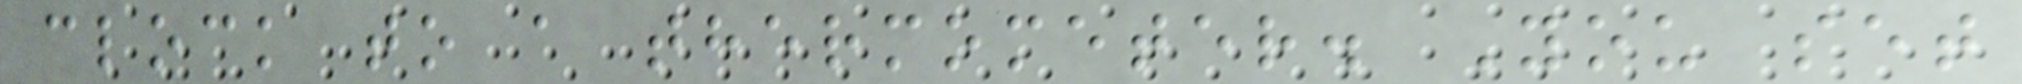clock to a thermometer. You set
